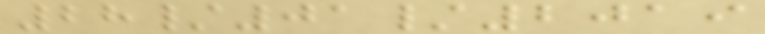28/01/2019
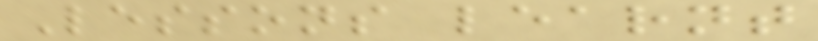Lessons learnt
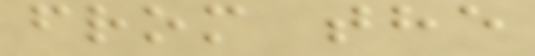from the
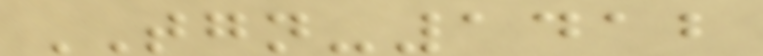TGN-1412
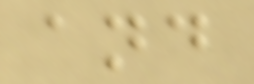and
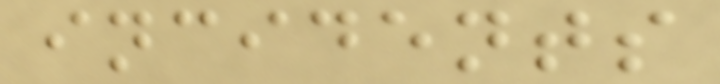incidents
